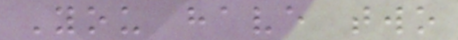You have two
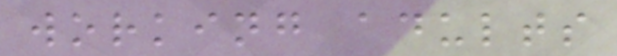working adults
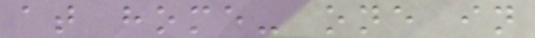at home- one in
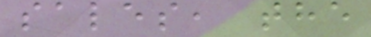sales, the
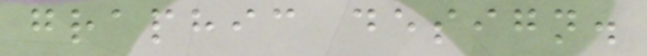graphic design.
